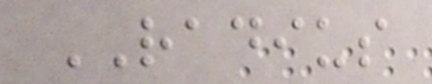RADIUS
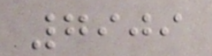7909
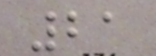21
